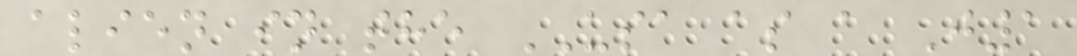alien in the USA as a J1
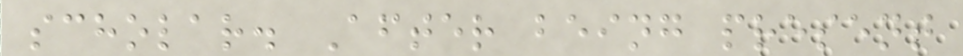scholar. After being present
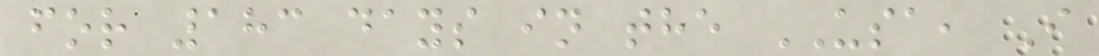for 183 days in the USA, I
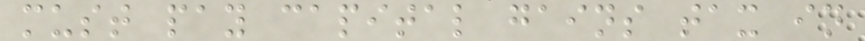must pay capital gains tax in
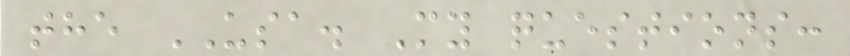the USA. My questions:
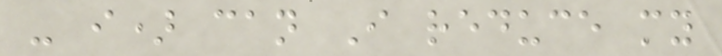- i) can I reduce my
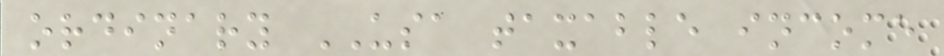ordinary USA taxable income
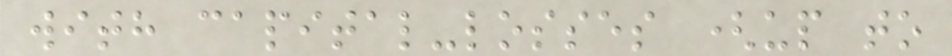with capital-losses (up to
